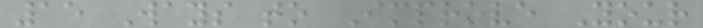15 Ways to Improve Your
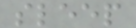sleep
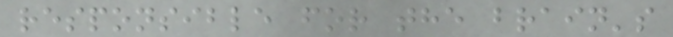responsible for the brain's
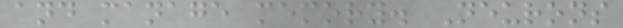and manage memory. Neurons
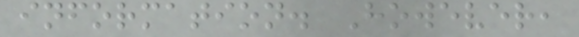information. However,
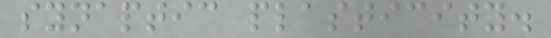synaptic plasticity.
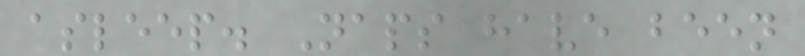asleep. Naps have been
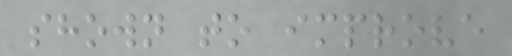shown to improve
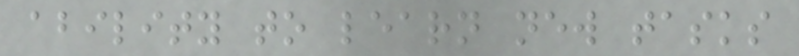ability to learn new tasks
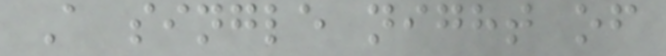A single night of
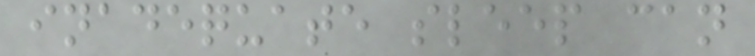inadequate sleep can
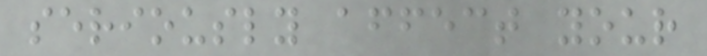seriously affect your
